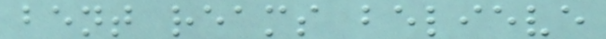bent reams believe
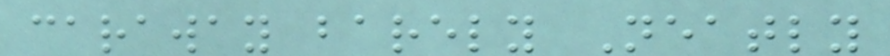caraway barely Neatly
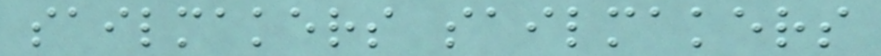sailmakers sailmakers
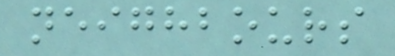neighbours
